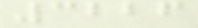3226
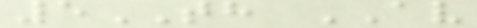5TH AV
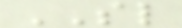SL
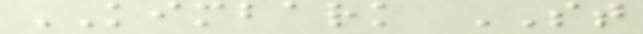KIMBARK ST
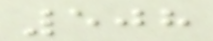508
